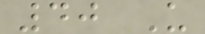40 U
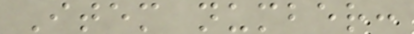Item number:
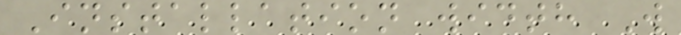Installation width W
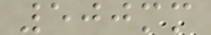500mm
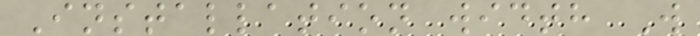Installation width W
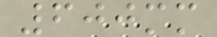600mm
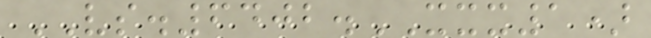VS.6402.XXX1)
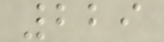229
